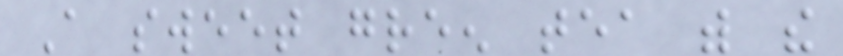A sweet green tea with the
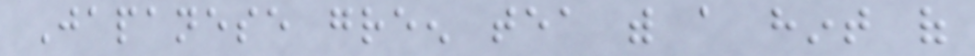Japanese green tea with a hint of
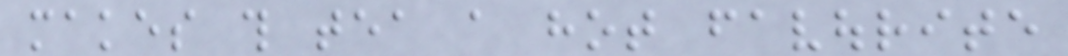makes this tea a hot favourite
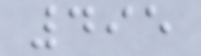495
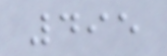495
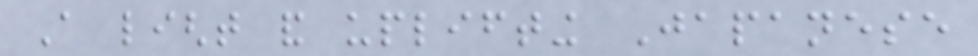A light and uplifting Japanese
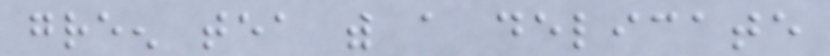green tea with a delicate
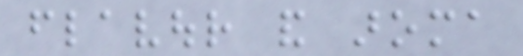flavour and aroma
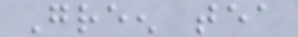Green tea
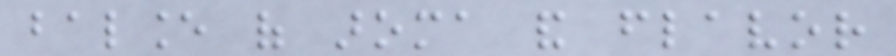balance of aroma and flavor
